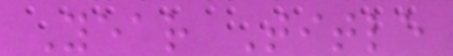Year Title
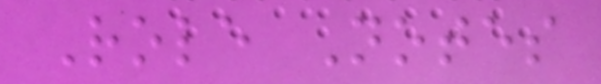Role Notes
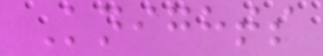Knights
